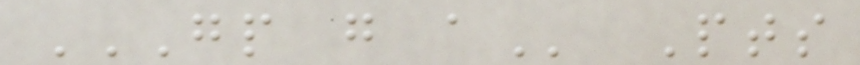GP G A Pts
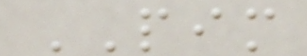PIM
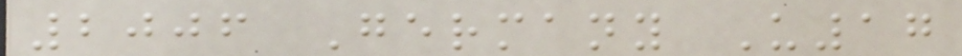2006 Germany U17
